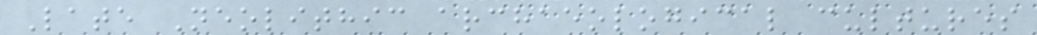Late Neolithic archaeological cultures
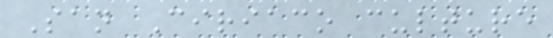San Ciriaco culture
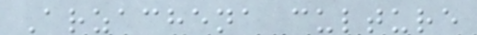Arzachena culture
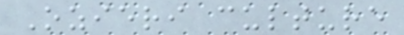Ozieri culture
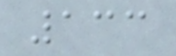133
